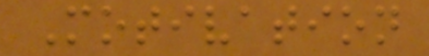Motivation
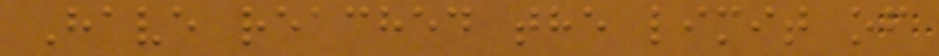Have reached the limit of
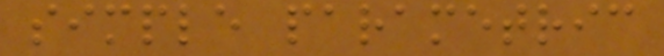simple parametric
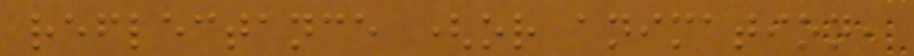reflectance (or animation,
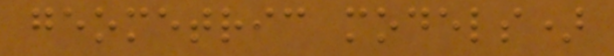geometric models)
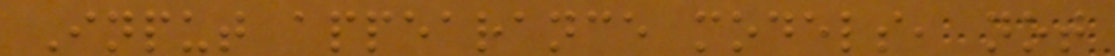Input appearance models, not
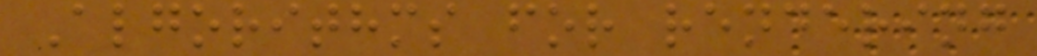Algorithms for rendering
